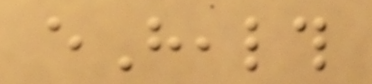eHealth
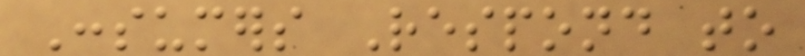Consumers Respond to
